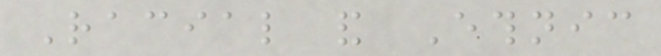Racial and Ethnic
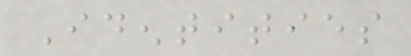Identities
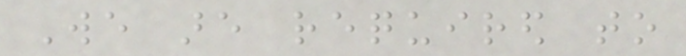We are required to
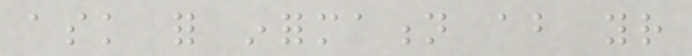ask for information about your
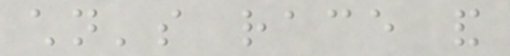children's race and
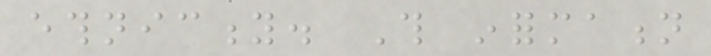ethnicity. This information
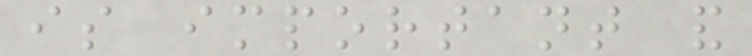is important and
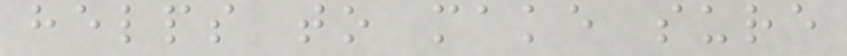helps to make sure
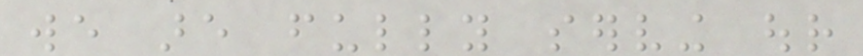we are fully serving our
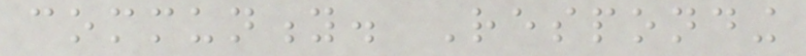community. Responding
